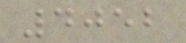4052
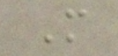M
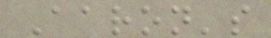Aaron's
